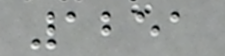1251
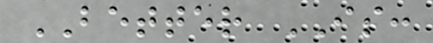BETTER IS:
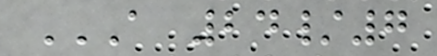A 24/7
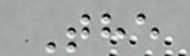The
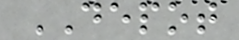DEPOT
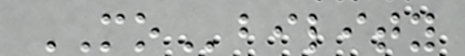MObility
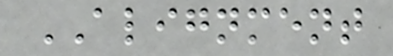ALIGNMENT
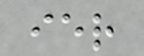ier
